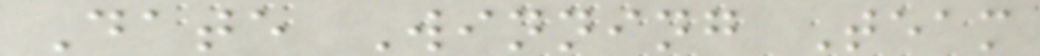Date Winning Team
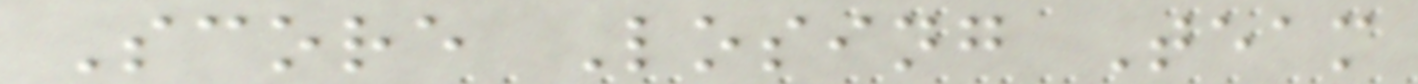Score Losing Team
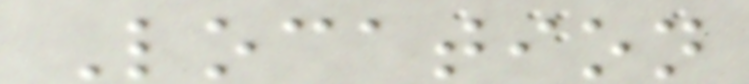Location
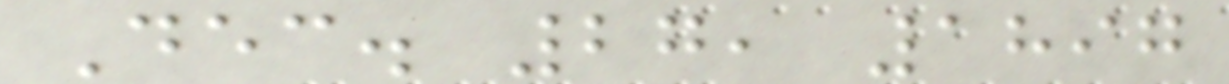Dec. 27, 1897
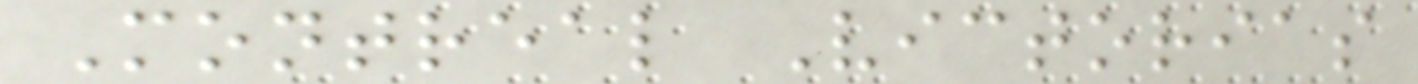Montreal Victorias
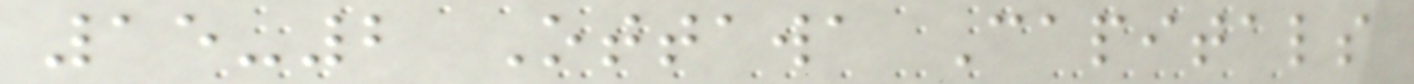15-2 Ottawa Capitals
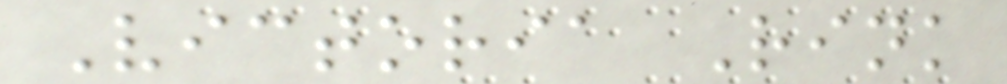Victoria Rink
